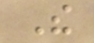The
